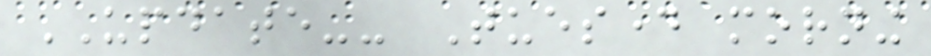UPDATE-- Tuesday morning
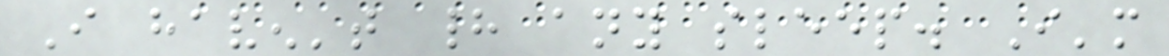I haven't had any sleep. I'm
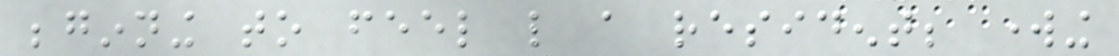beginning to feel like a resident; working
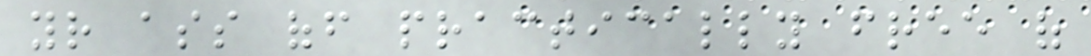your ass off practically free of
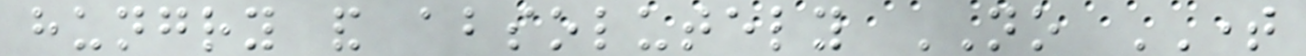hungry and absolutely NO TIME
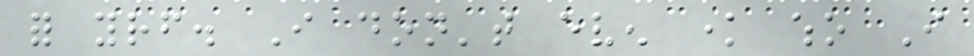for yourself. I don't even know who I
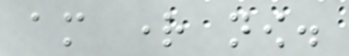am right now.
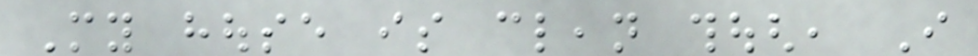My house is clean though, I
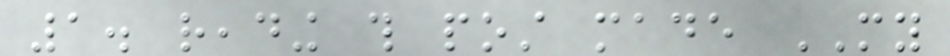1. reading this post made MY
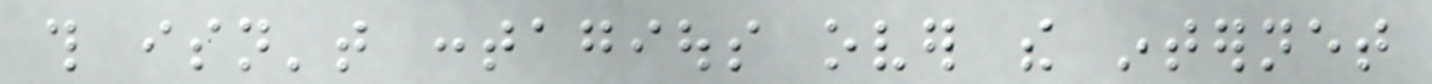this isn't contagious over the internet
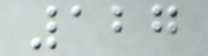127
